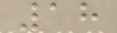18
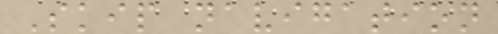Skip navigation
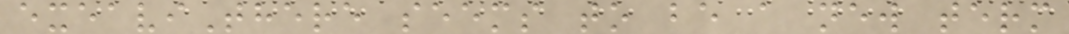exeaviThere seems to be a new term
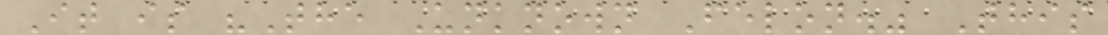It is "The Unknown Felon." This
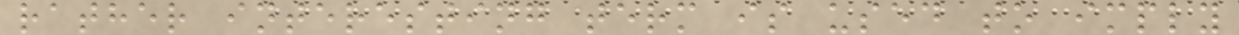rather interesting term is used to imply
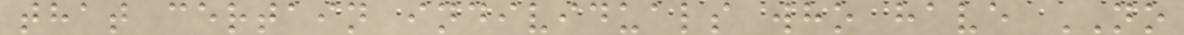that certain individuals who have NO
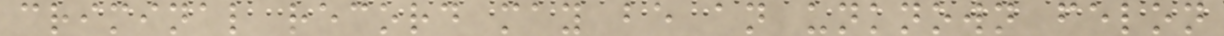criminal record may be an unknown felon
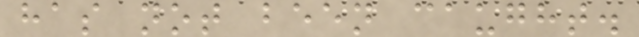has not been caught.
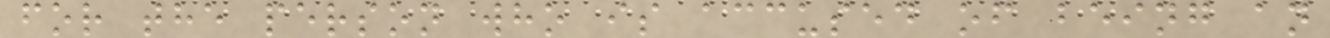for the person who is accused of being an
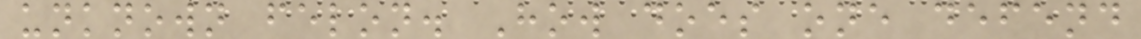unknown felon. How does one defend
